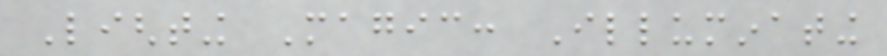Lighting Magic: Illuminating
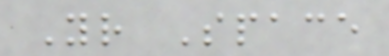Your Space
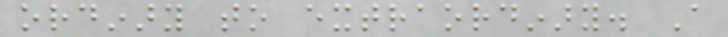ordinary to extraordinary. A
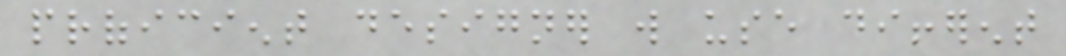proficient designer will use different
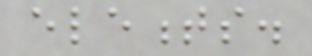elements.
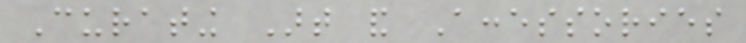Curating Art and Accessories
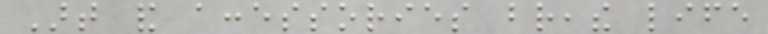Art and accessories breathe life
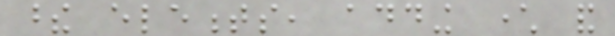these elements, adding character and
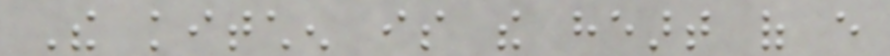The kitchen is the heart of every
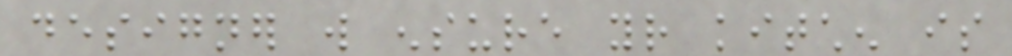designer will ensure your kitchen is
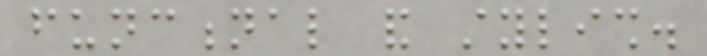functional and stylish.
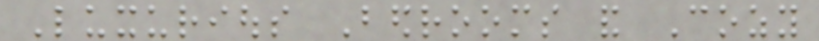Luxurious Bedrooms and Cozy
